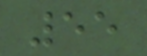55
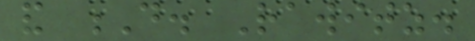and D. Rawitz.
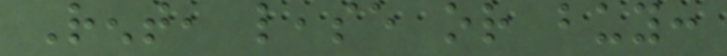Rent, lease or buy:
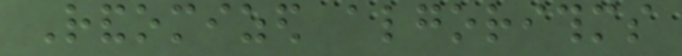Randomized algorithms
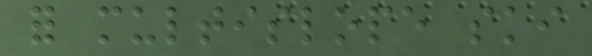for multislope ski
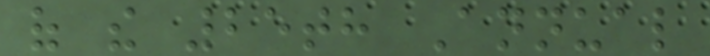of the 25th Annual
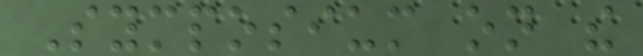Symposium on the
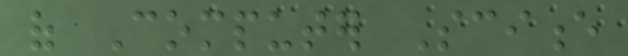of Computer Science
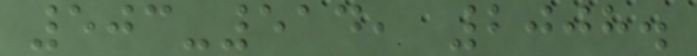503-514, 2008.
